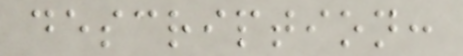description:
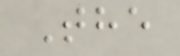The
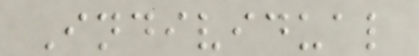Individual
